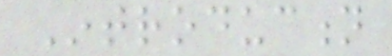Introduction
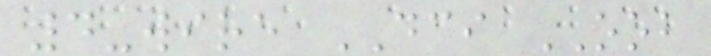4-wire DCI OOB
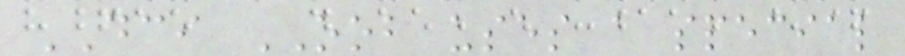DCI OOB uses a special
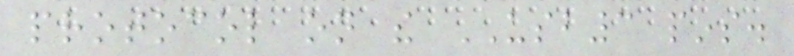protocol on the USB3 pins.
